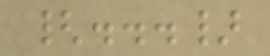{...}
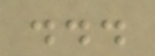...
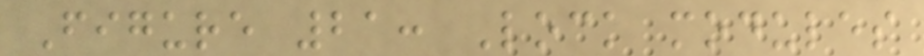Figure 21: Lock modules
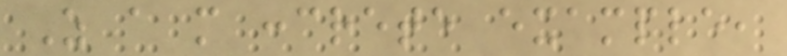As a more concrete example,
